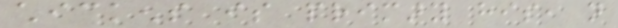chickens is primary his, not
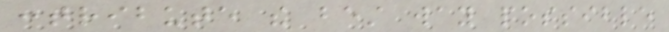contribute the best way possible
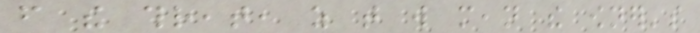from the threat, as that will mean the owner's
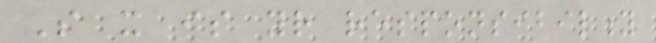So it is your responsibility
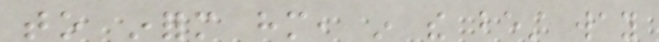to inform him, in the best way
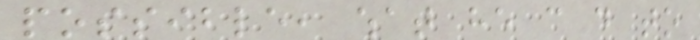possible, what he can do to
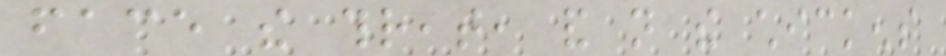face the threat, and not the chickens
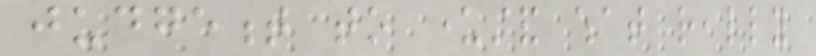judgement to understand what really
